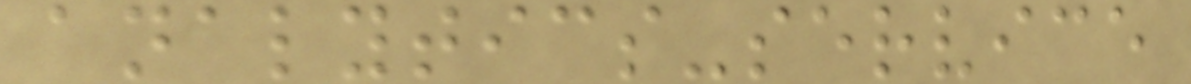analytics-service
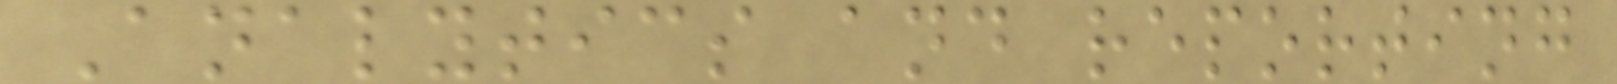Analytics and reporting
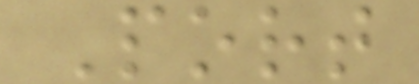Port
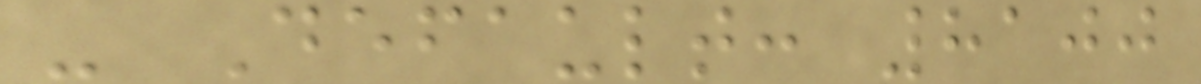- Default: 8100
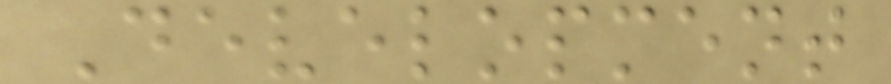Development
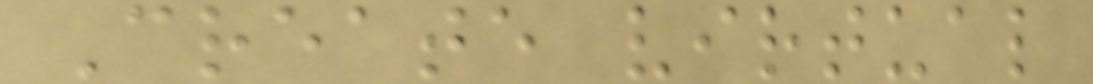Create virtual
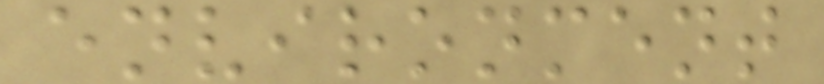environment
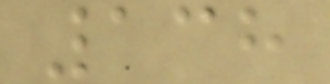138
